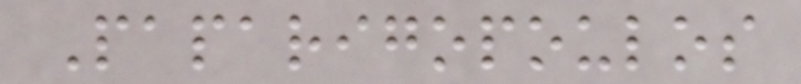Paparigopoulos
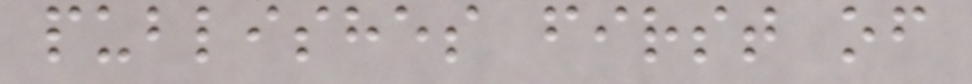publishes first of
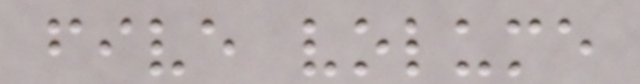five volume
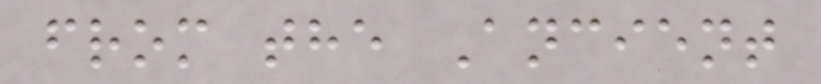from the Ancient
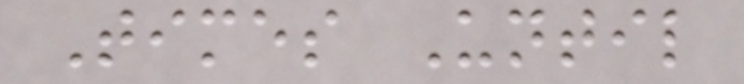Times Until
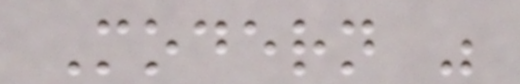Modern "
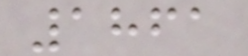1861
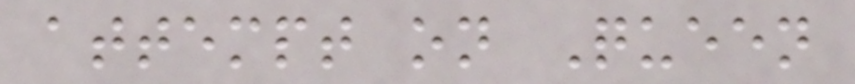attempt on Queen
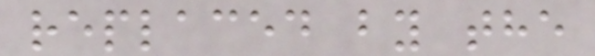replaced by the
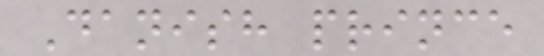Danish prince
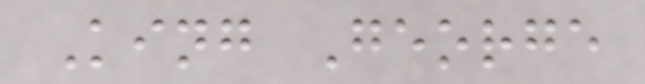King George
